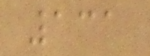131
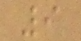9
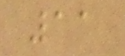11
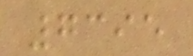7395
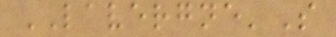LAVERGNE'S
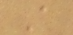A
